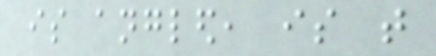is angled, is that
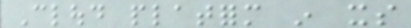Cloud platform in its
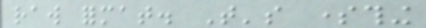raw format. That's something
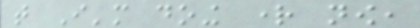that I'm doing right now,
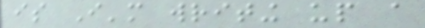is I'm writing up a
